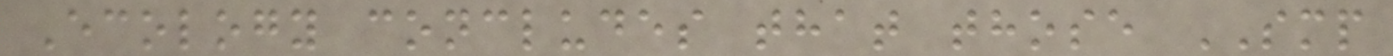Ecology concludes that those SMP
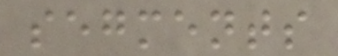segments
